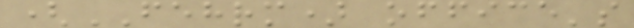(FEHRM) office's
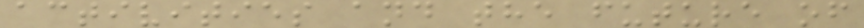activities and the future of
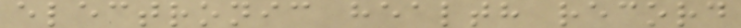electronic health record
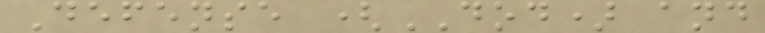Defense (DOD) and
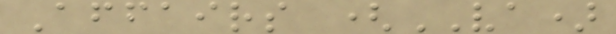Affairs (VA)
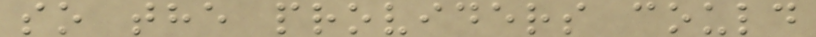so the providers could
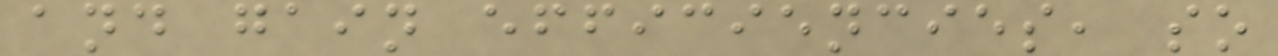and gain efficiencies, so
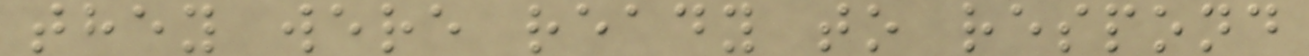they were ready to respond
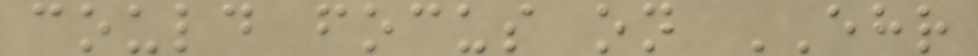could focus on EHR
